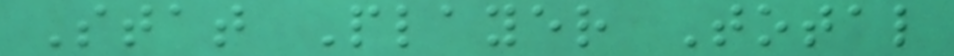Stat Player Total
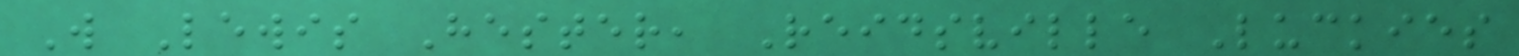W Lewis Hester, Reidsville Luckies
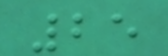25
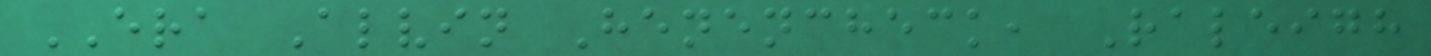ERA Alvin Henencheck, Raleigh
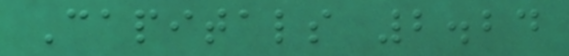Capitals 2.24
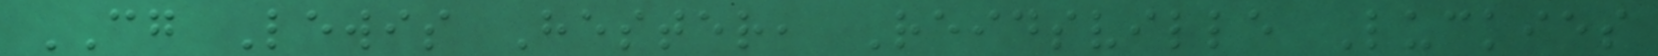CG Lewis Hester, Reidsville Luckies
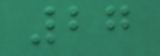27
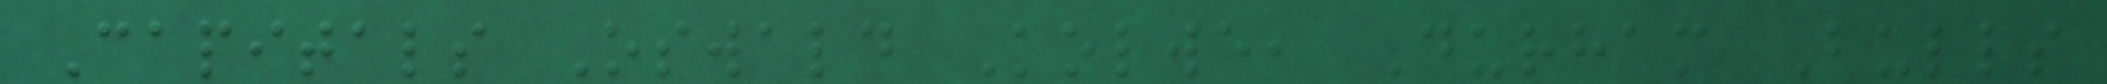Capitals Oswald Kolwe, Durham Bulls
